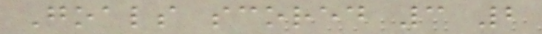Goals scored 3 2
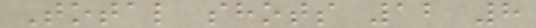Total shots 12 8
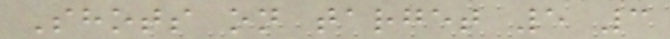Shots on target 5 3
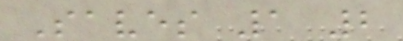Saves 1 2
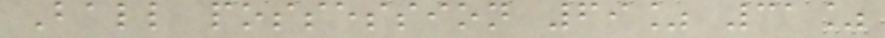Ball possession 69% 31%
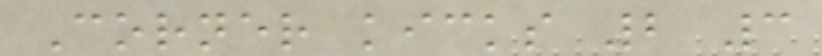Corner kicks 2 3
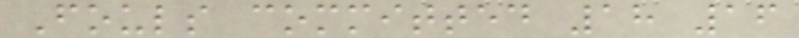Fouls committed 18 16
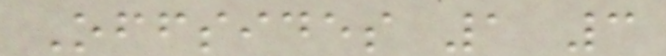Offsides 1 3
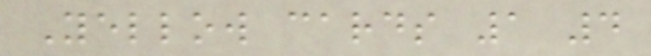Yellow cards 1 4
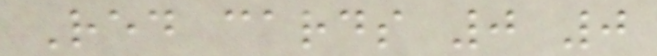Red cards 0 0
